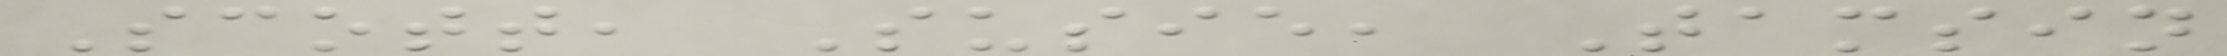Scott, Susie, Tamsin
